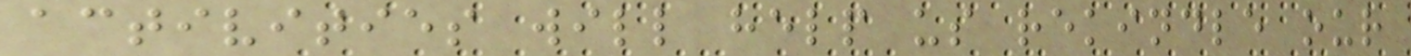activities will help us rekindle our
